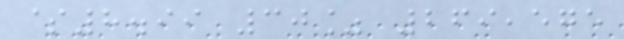$8.99 30% 269,575
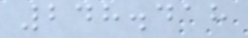248.418
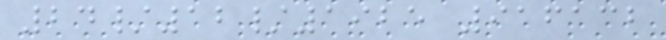24/12/1925 916132
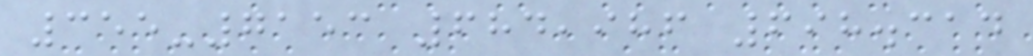355-7153 684,986 698.314
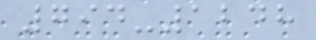794-1248
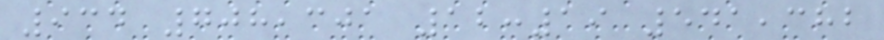934 708,301 12:19 541,382
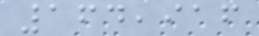164,916
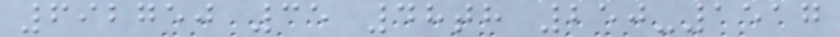692750 35 48th 250-1517
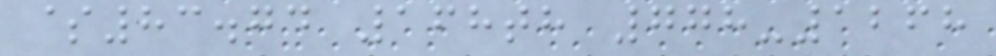$83.74 168th 778-1268
